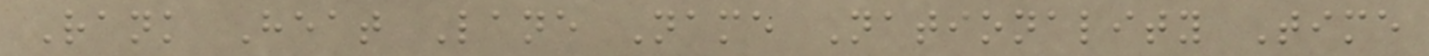Rank Heat Lane Name Nationality Time
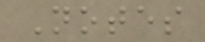Notes
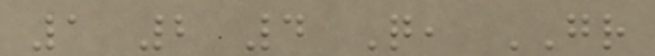1 2 4 Q, GR
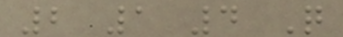2 1 4 Q
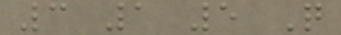3 1 5 Q
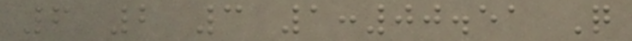6 2 3 1:00.51 Q
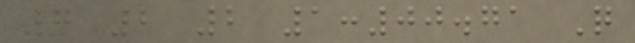7 2 2 1:00.71 Q
